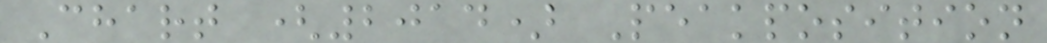Chart (2014) Peakposition
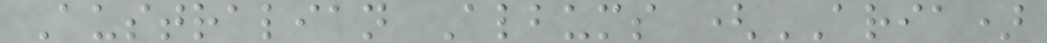Australian Albums (ARIA)
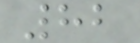82
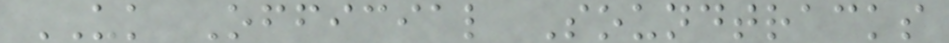UK Official Soundtracks
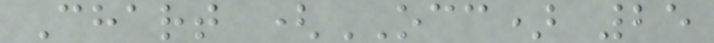Chart (OCC) 25
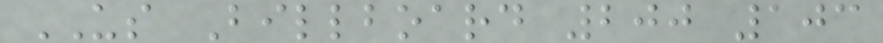US Billboard 200 103
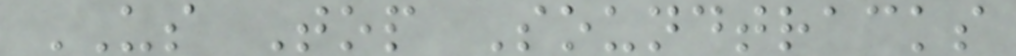US Top Soundtracks
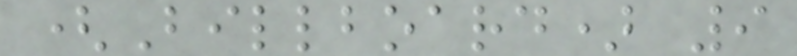(Billboard) 9
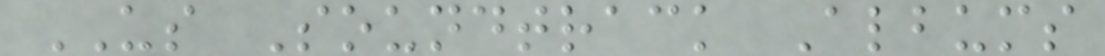US Soundtrack Albums
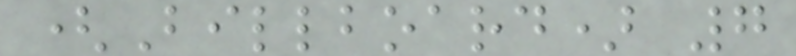(Billboard) 7
